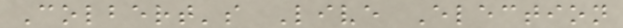Colbert's Live Election
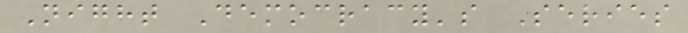Night Democracy's Series
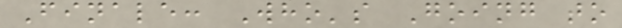Finale: Who's Going to
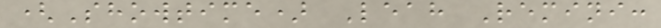(Showtime) Leah Remini:
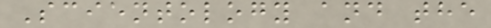Scientology and the
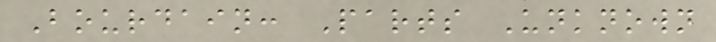Bourdain: Parts Unknown
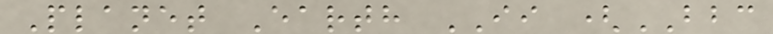Planet Earth II (BBC
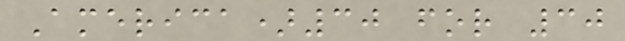America)30 for 30
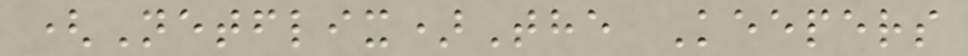(Netflix)The Keepers
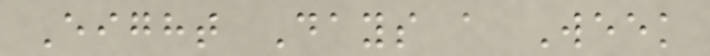Eight Days a Week
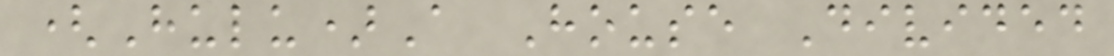(Hulu)A House Divided
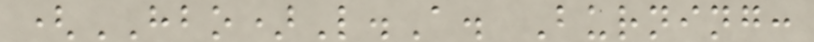(HBO)L.A. Burning:
